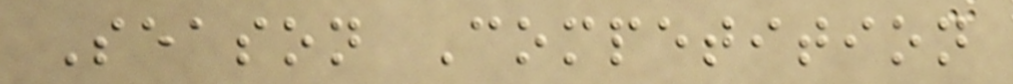Season Competition
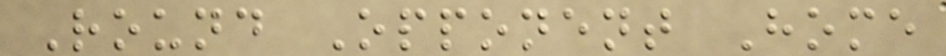Round Opponent Home
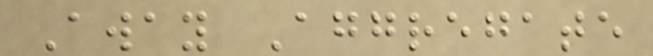Away Aggregate
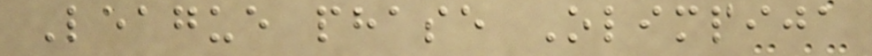League phase Olimpija
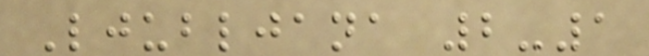Ljubljana 2-1
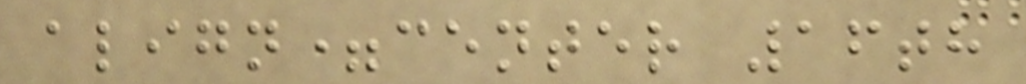align=center 16th
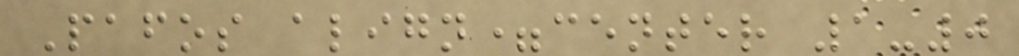Pafos align=center 1-0
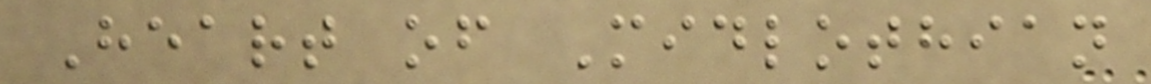Heart of Midlothian
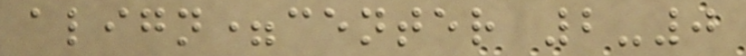align=center 2-0
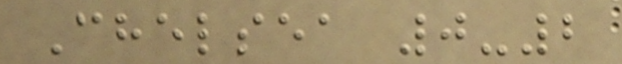Chelsea 0-2
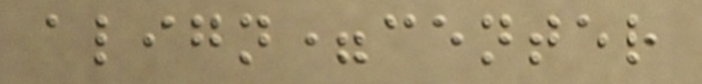align=center
